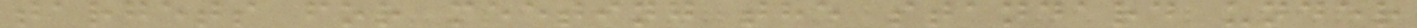targets for meeting the standard under
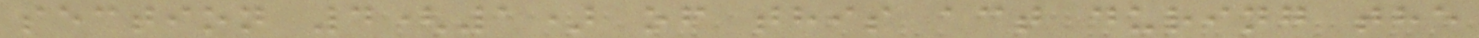section 4(1) of this act during the
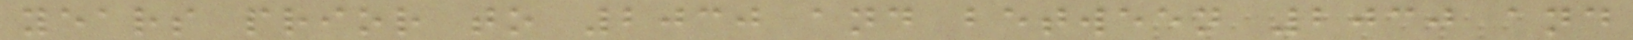years prior to 2030 and between 2030 and
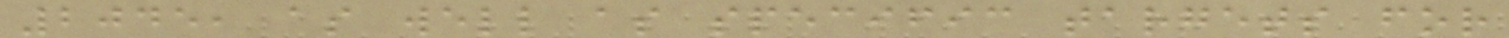2045, as well as specific targets for
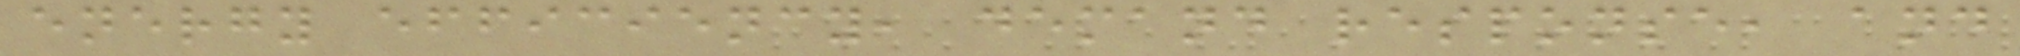energy efficiency, demand response, and
